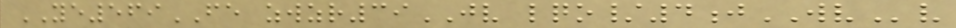YE569FE zwzr39JV lqo/4jWVv
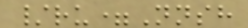/ru=Nnsh
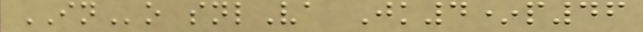INo snlVa Jk4*p46
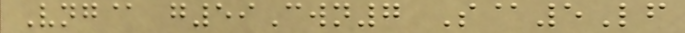Vng@ g59Cwn7 S@5Lf
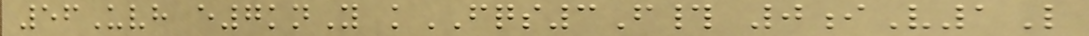56Uvh e7knY kFQS3F# 0iV1L
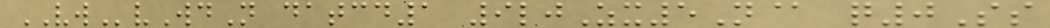VWvWdN datcd1 9ljZx5N@ q0Ss
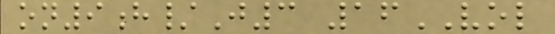on9h/J3 16VOL
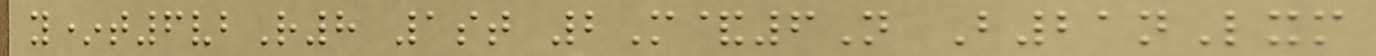y*t6vbR8 1st 2M&6N B21nLxm
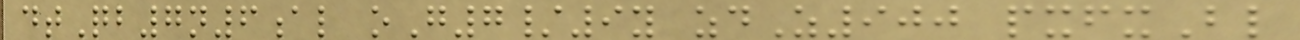dtQb7n6al oG7/9y zdZ900 pxfxBl
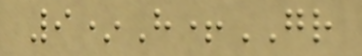9*H+GR
